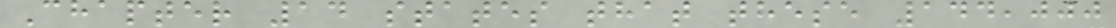Chapter 14 states that these 144,000
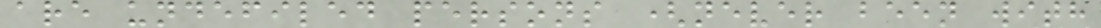are undefiled persons (never been with
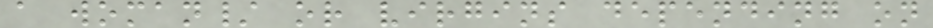a woman/ or virgins depending on
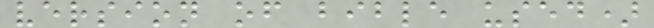version of bible used)
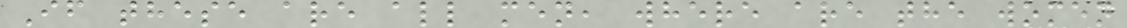If these are all men, where are the women
